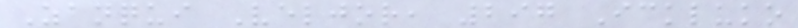Zanqui Veljor, 297 Ickluko
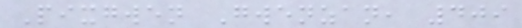Pixgwen Gwenzan, 409
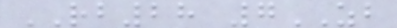RB28 7ZB
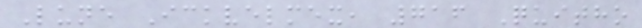Lune Ickvelmex, 716 Quitho
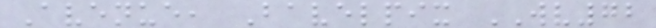Avenue, Bavelpix WV72
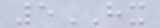5HX
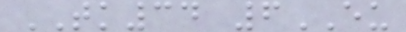TK34 6EU
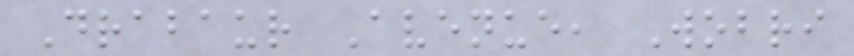Drabaur Avenue, Wobri
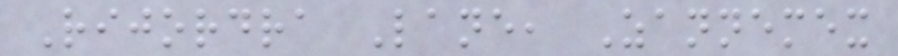Rijordra Lane, Zannemex
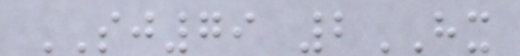SJ79 2HX
